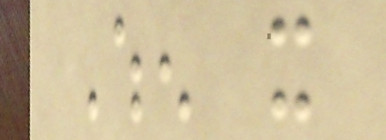When it
